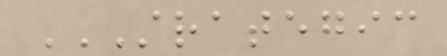STRATEGIC
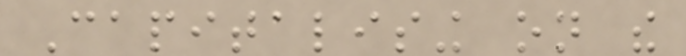Capitalising on the
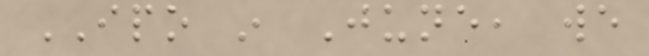IPO in June, we
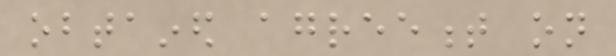obtained agreement on
